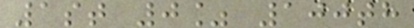1st 0% 100th
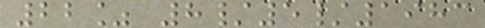22% 8/5/1983
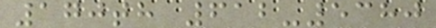170th 612-5380
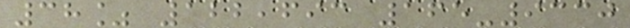38% 122,693 165-9330
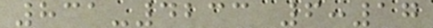831-4233 6:17
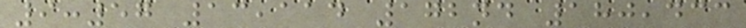9:57 13,114 172nd 180,433
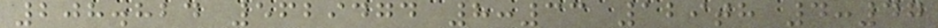208.824 5629474 8:33 129th 4:47
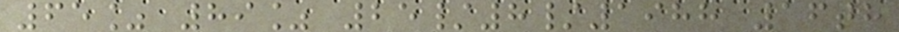65% 89% 25/8/1988 16th
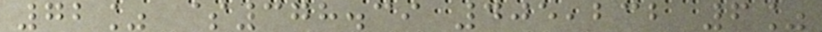72% $378.39 405,232 6%
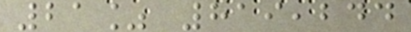21% 819,244
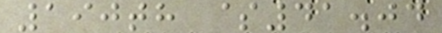190th $41.04
